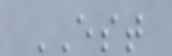EST
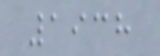1938
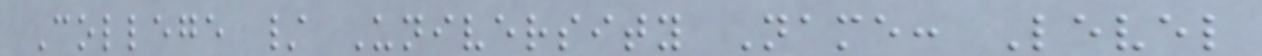College / University Name: Level
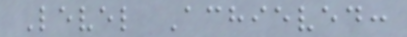Level Achieved:
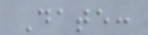Date:
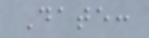Date:
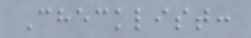Checklist:
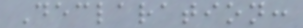Declaration:
